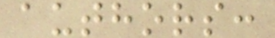authors:
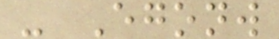- Egonw
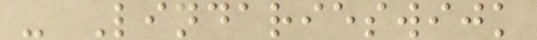- Lindarieswijk
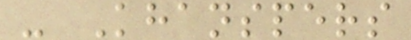- Khanspers
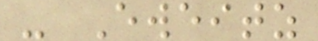- Eweitz
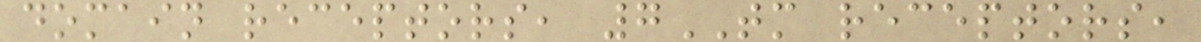domain receptors, 7TM receptors,
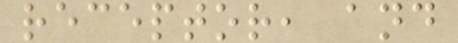receptor, and
